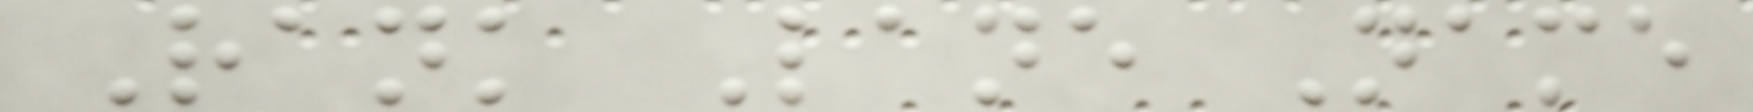Rank Lane Name
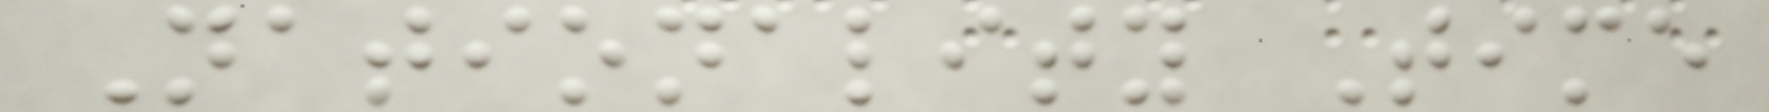Nationality Time
